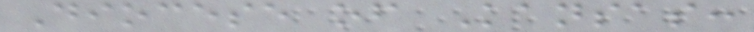Diocese of Kansas:
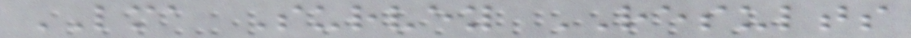LMA Survey RESULTS
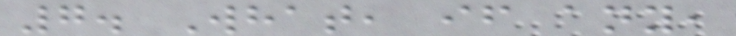7. What, if any,
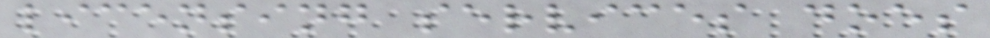licensing services does
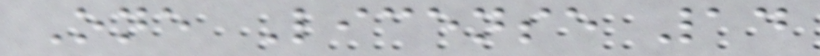One License 14
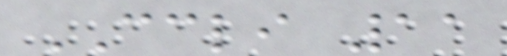CCLI 11
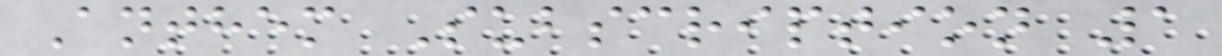Anthem Subscription 1
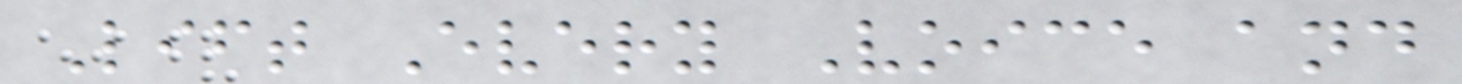Lift Every Voice and
